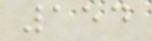154
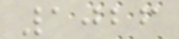1026
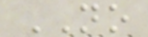NO
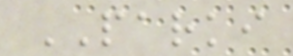PARKI
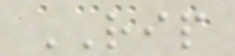RIP
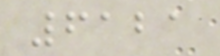6121
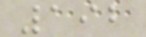192
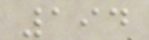194
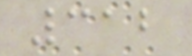312
